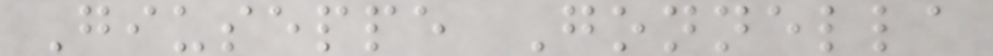Giuseppe Gonnella
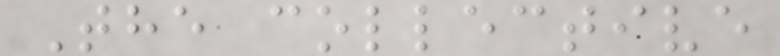The collective
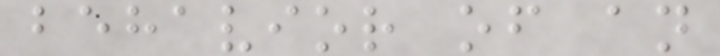behavior of an
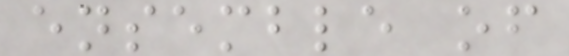ensemble of
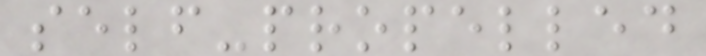self-propelled
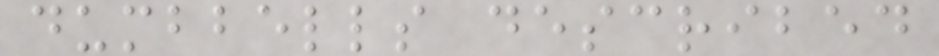dumbbells described
